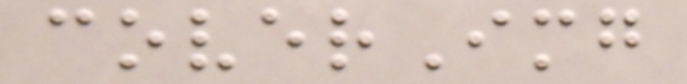coverImg
